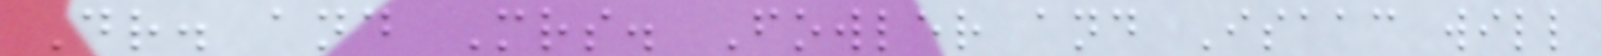Dr. and Mrs. Fowler and Isaac will
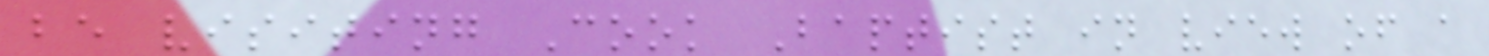be visiting Cook Baptist in view of a
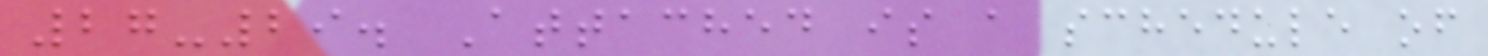27-29. Attached is a schedule of
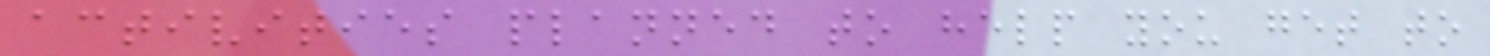activities planned to help you get to
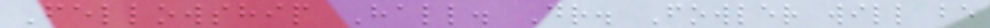Fellowship Hall. Dr. Fowler will be
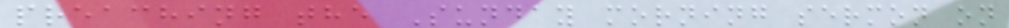preaching the Sunday morning sermon on
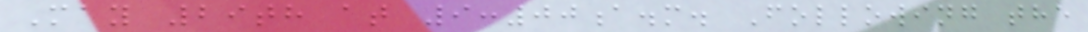May 29th at 9:00a.m. Following the
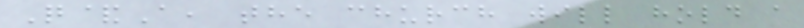Q&A, the church will hold a
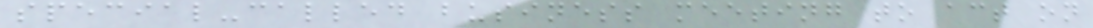special-called business meeting to act on
